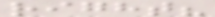right?
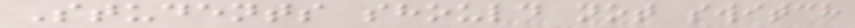Students should not switch
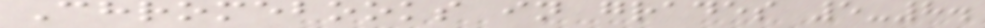Chromebooks in grades 5-8.
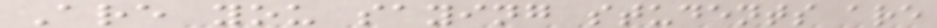Are you saying students are
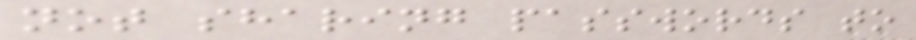not sharing passwords to
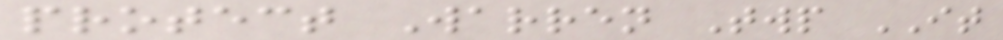protect Warren Twp IT
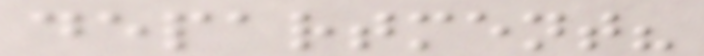department?
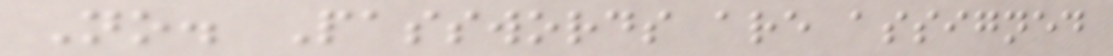No. Passwords are assigned
